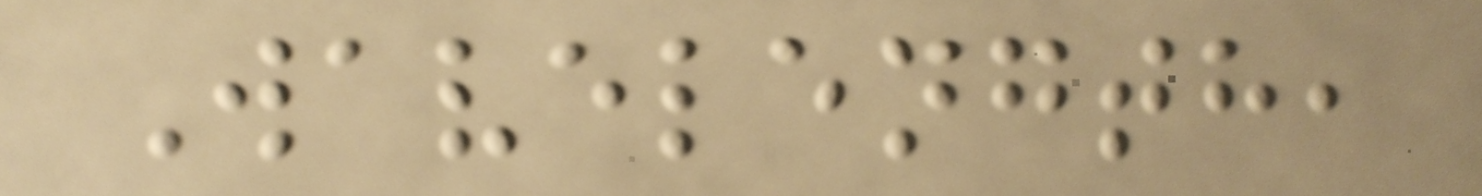Wavelength,
